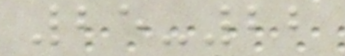25-22
